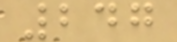247
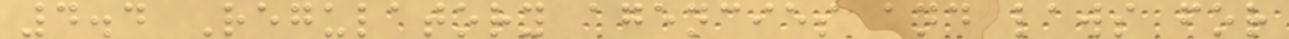4.4 Regulatory agencies and laws for
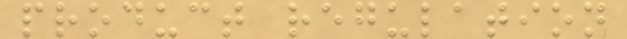product regulation
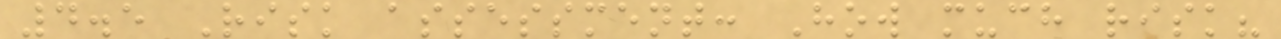4.5 Risk assessment: How much risk?
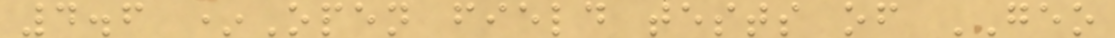4.6 *Open field tests of GEO
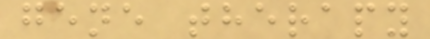gene therapy
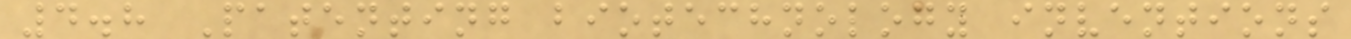4.8 Patenting biotechnology inventions
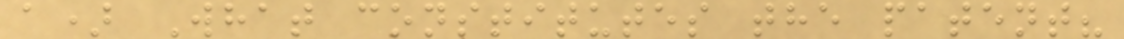a) What constitutes the patent?
